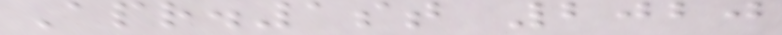Apr.1st 2020
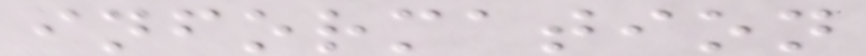information
